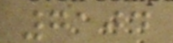7104
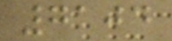7104
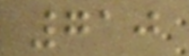710
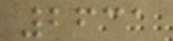2631
